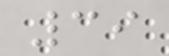39
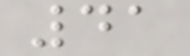41
